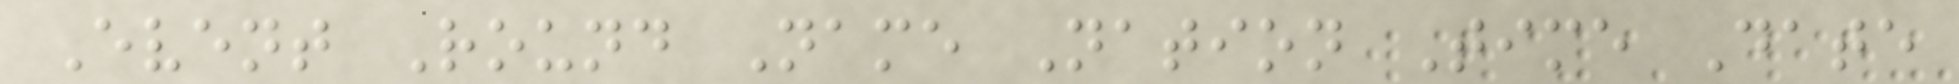Event Round Name Nation Time Date
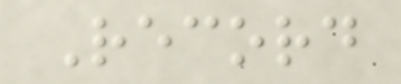Record
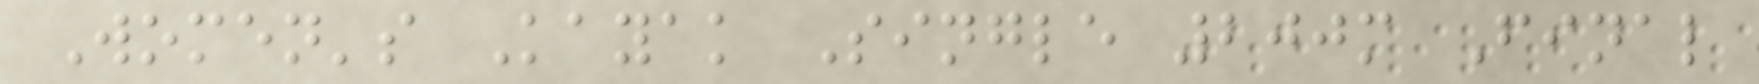Women's Kayak Single 200m Final
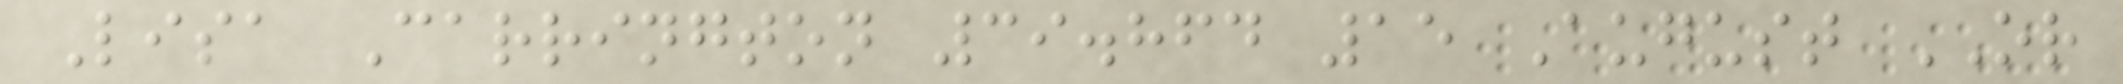Lisa Carrington 39.864 15 August OR
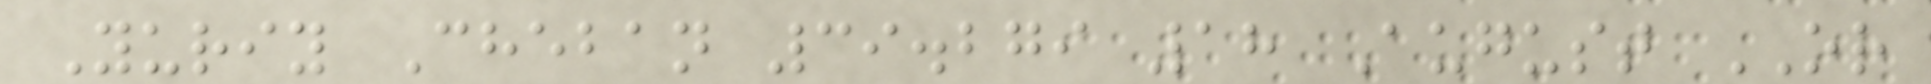Yuriy Cheban 39.279 18 August OR
